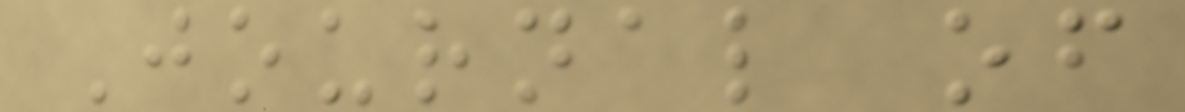Journal of
